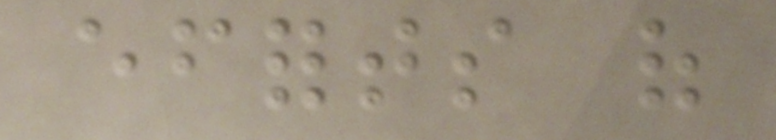efforts of
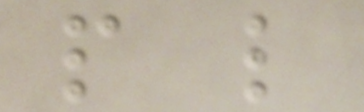people like
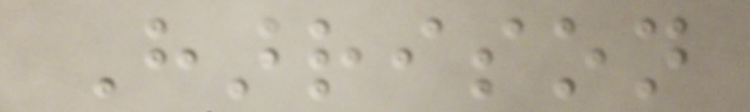Harrison
